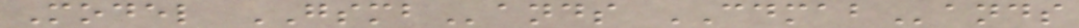Model GSMBands CDMABands
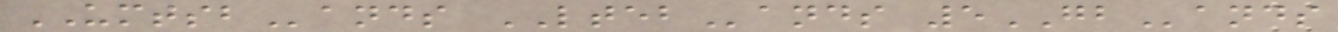UMTSBands LTEBands 5GBands
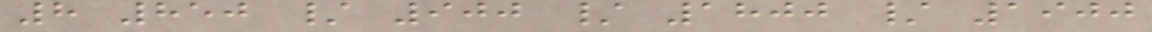8 850 / 900 / 1800 / 1900
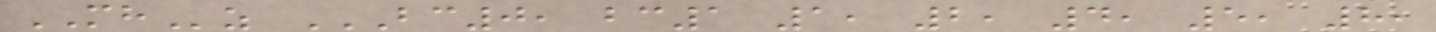MHz BC0, BC1 1, 2, 4, 5, 8,
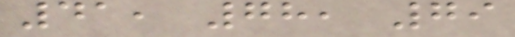41, 78, 79
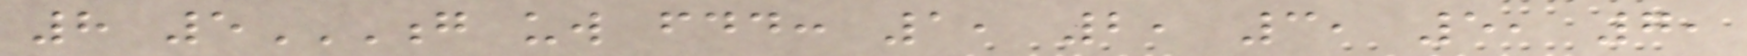8 5G UW FDD: 1, 2, 3, 5, 7,
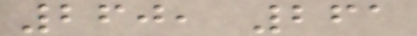260, 261
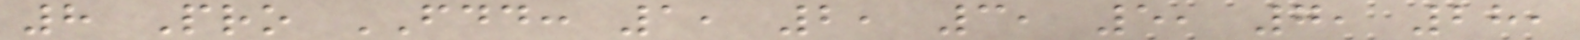8 Pro FDD: 1, 2, 3, 5, 7, 28,
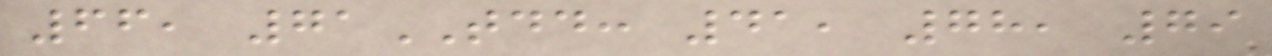66, 71TDD: 41, 78, 79
